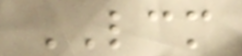LCM
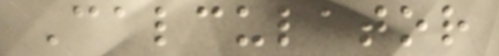Calculator
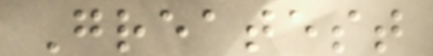Greatest
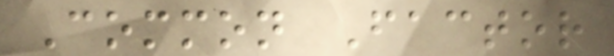Common Factor
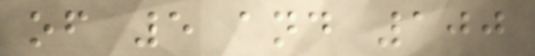of 5 and 100
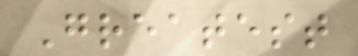Greatest
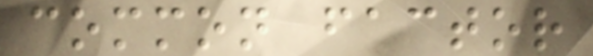common factor
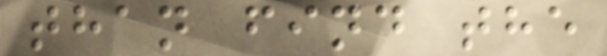than find the
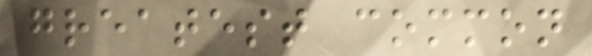greatest common
